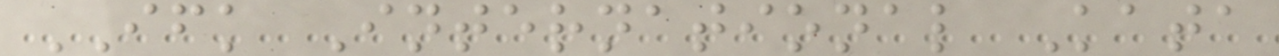IFK International Kata
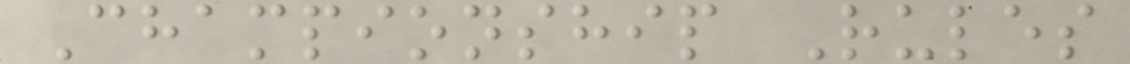Championship Rules
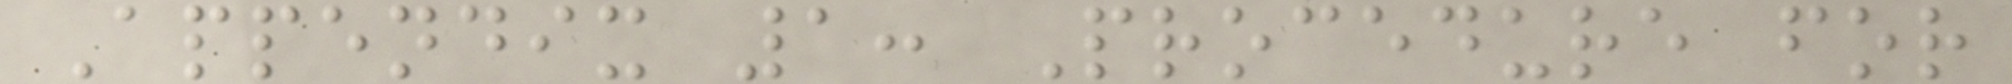Appendix 1: Procedure for
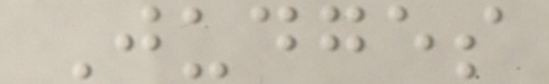Judges
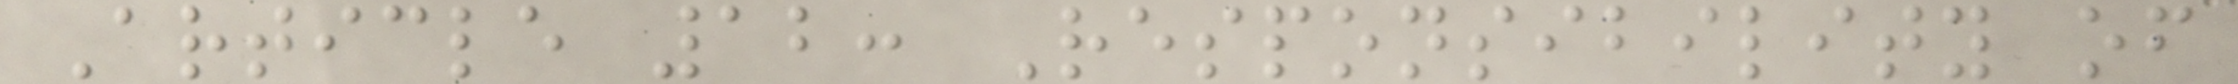Article 12: Responsibility of
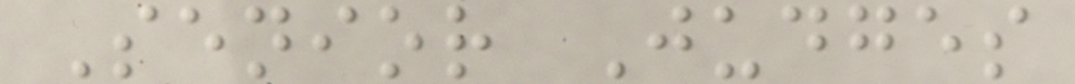Senior Judges
